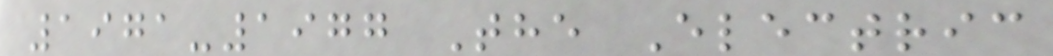1971-1977 The Electric
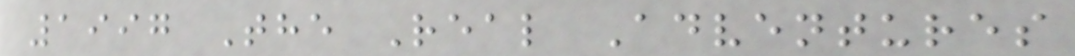1997 The Real Adventures
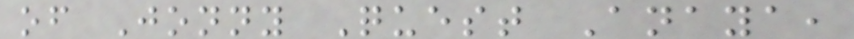of Jonny Quest Anaya,
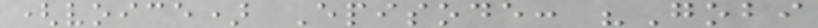(voice) Episode: "Gobi
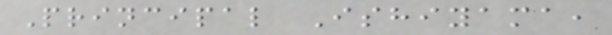Principal Ishiyama,
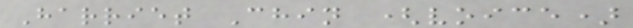Harriet Chin (voice)
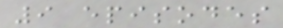9 episodes
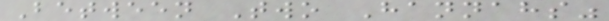Between Two Hannahs"
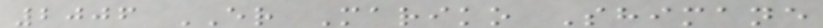2006 ER Mariko Shimane
